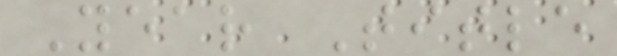Year Title
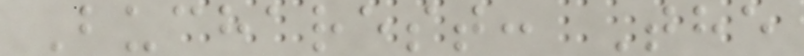Bucharest: The
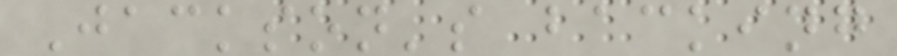Jackson's backing
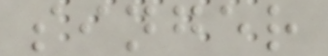singer
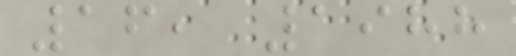16, 1988
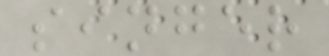singer
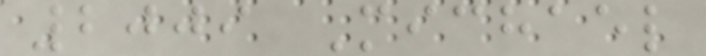2009 Michael
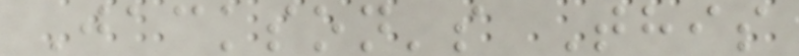Jackson's This
